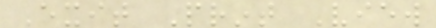Exit Print View
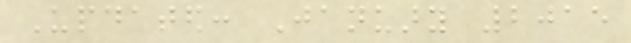Updated: January 2015
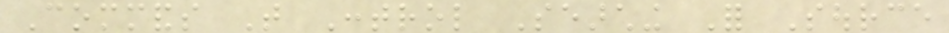Commands That Control Searching For Source
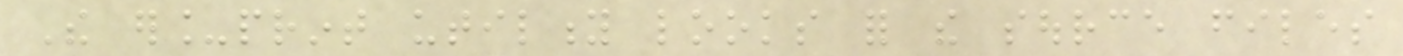The er_print utility looks for the source files
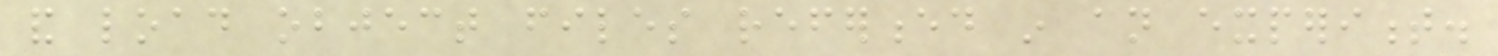and load object files referenced in an experiment.
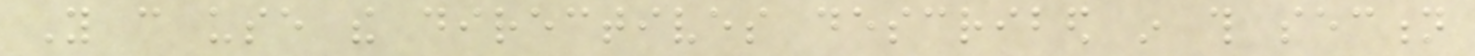You can use the directives described in this section
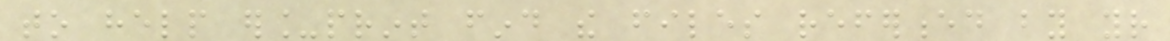to help er_print find the files referenced by your
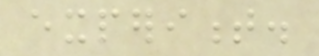experiment.
